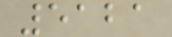5121
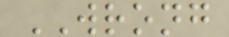WRONG
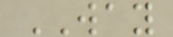WAY
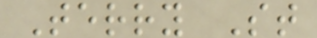Terry St
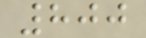800
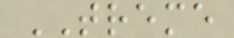TREME
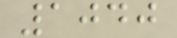1040
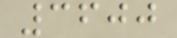3600
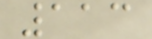113
